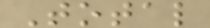Total
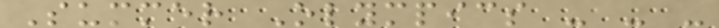Summer Olympics - - -
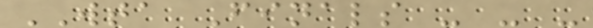WTA Finals - - -
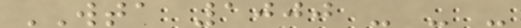WTA 1000 - - -
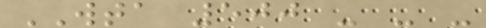WTA 500 - - -
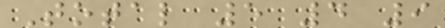Total 5 4 9
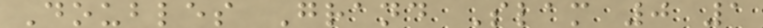Doubles Grand Slam 0 1
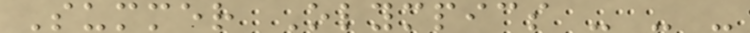Summer Olympics - - -
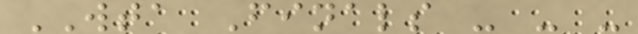WTA Finals - - -
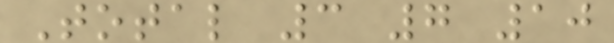Total 3 7 10
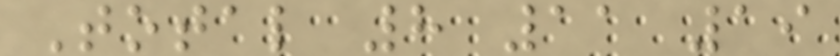Total 8 11 19
